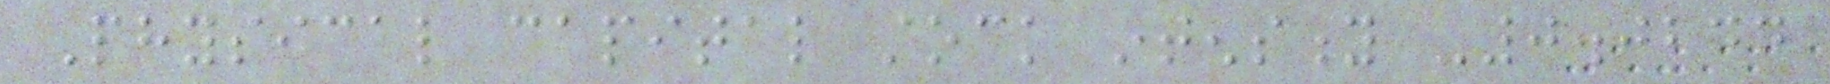Physical capital stock intensity -0.0244
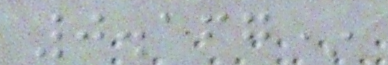0.167*
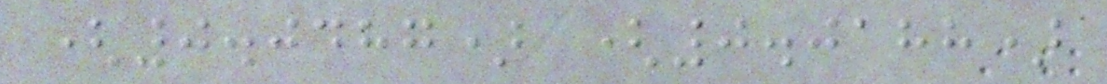(0.0487) (0.0188)
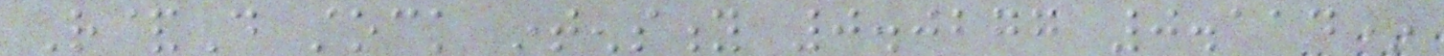R&D stock intensity 0.0277 0.114*
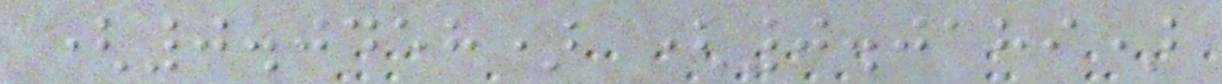(0.0458) (0.0189)
